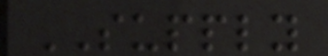SUPPLY
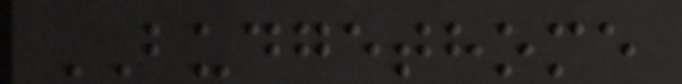BUDGETHOME
